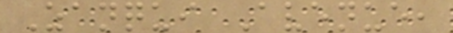Zanqui Avenue,
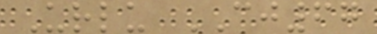Urlu CJ67
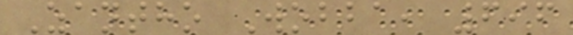Zantho Wobba, 696
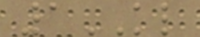1KL
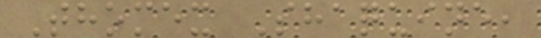Thomex Shaquine,
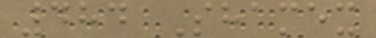484 Shamex
